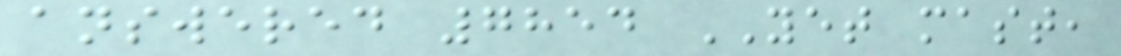answered 7854 YET mast,
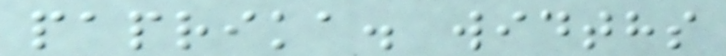paprika. widths
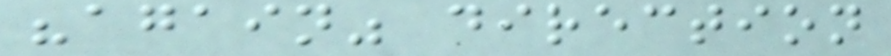"again" direction
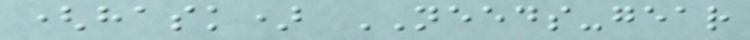(hask) NEEDS-gear
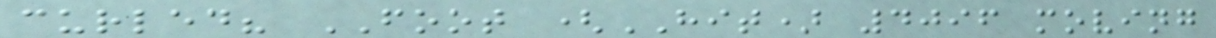curled? FOOT (HIT) 4096 moving
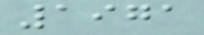1971
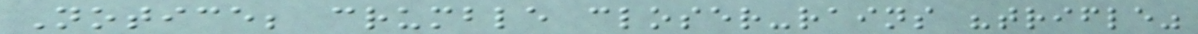Notice; crumble closer-rains "trifle"
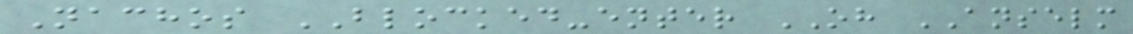Nachos BLOCKED-enter OH ANSELM
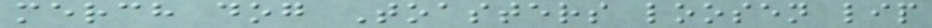merch dog Toasters loosen lip
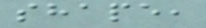shape,
